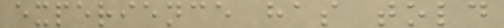experience has told
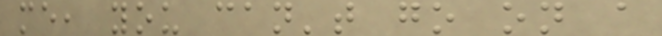me, you can't go on a
